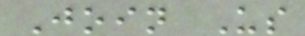Join Us
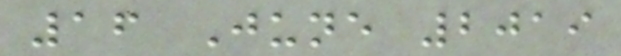16 June 2019
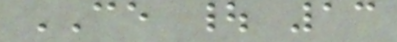CE | 13
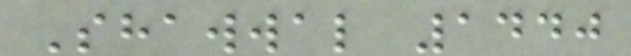Shawwal 1440
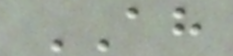AH
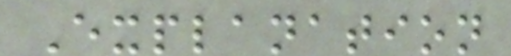Explanation
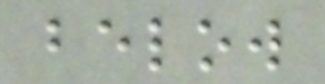below
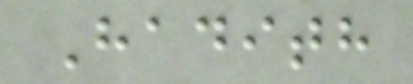Hadith
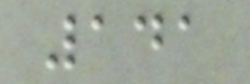141
